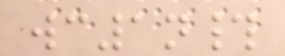wc1n#
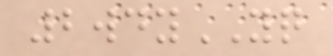2wdyYQ
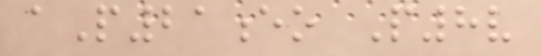aP21eo P8v
